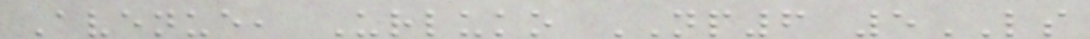Avenue, Urluko NP6 5LS
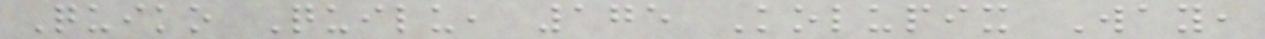Quiko Quilu, 175 Kolupix Way,
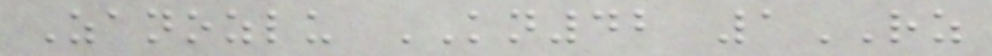Zanozlu KN42 1RZ
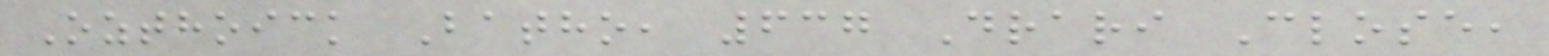Ozthoick Batho, 637 Drari Close,
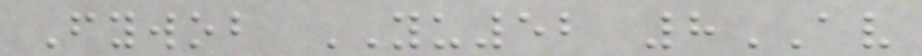Fywob YU52 8AV
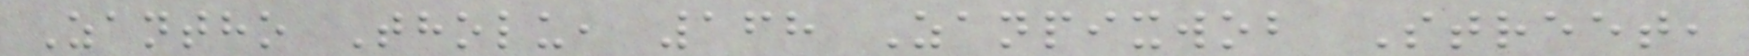Zantho Tholu, 168 Zanpixwob Street,
